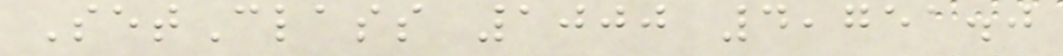SetClass 1000 4,751.0
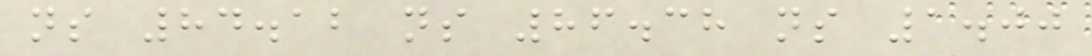ns 84.12 ns 86.38 ns 1.00
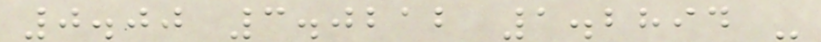0.00 3.0212 1.2894 -
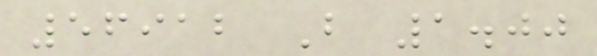56912 B 1.00
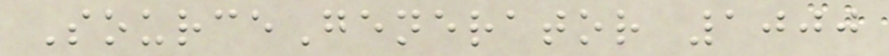SourceGenerator 1000
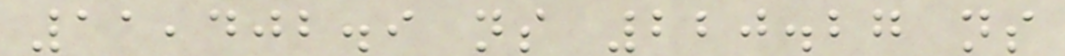11,402.9 ns 220.27 ns
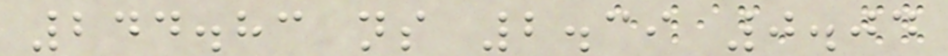244.83 ns 2.39 0.04
